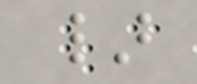}
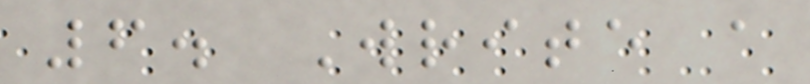6. Write a
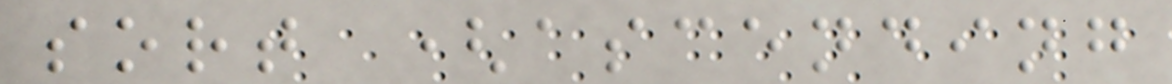sort (ascending
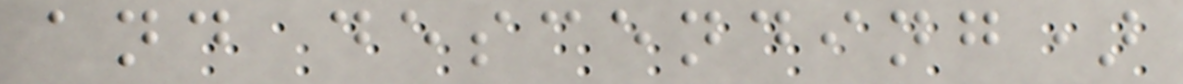and descending)
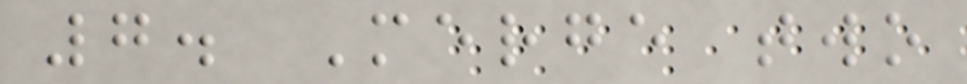7. Merge two
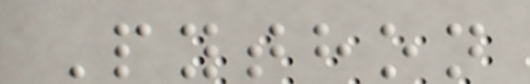Python
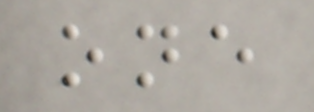one
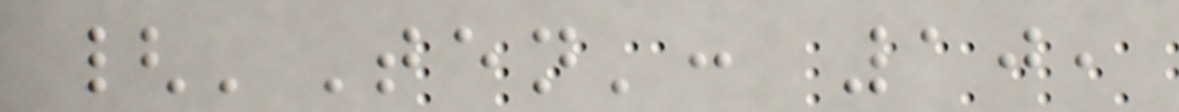{'Ten': 10,
